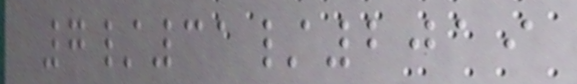7/31/2019
